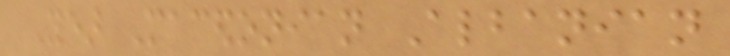Year Macedonian Albanian
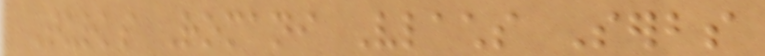Turks Romani Vlachs Serbs
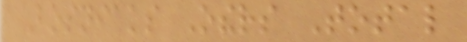Bosniaks Others Total
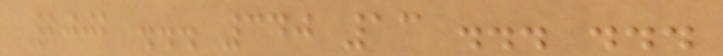2002 ... 340 13 ... ...
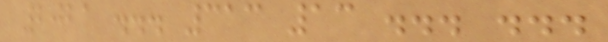2021 ... 313 13 ... ...
